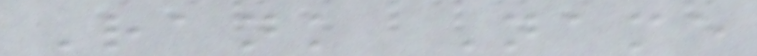Rank Name
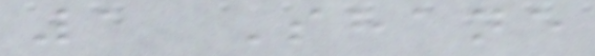1 Shane
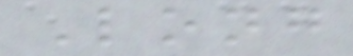Long
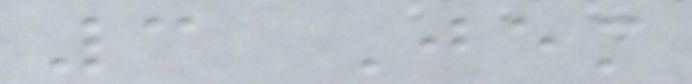3 Jem
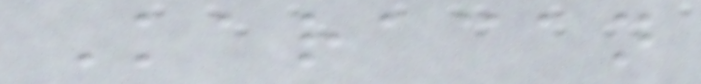Karacan
